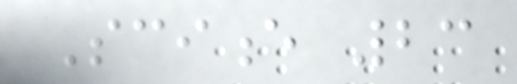Science 23
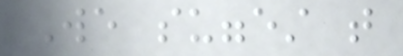We suggest that
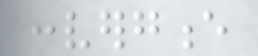convergence
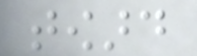toward
